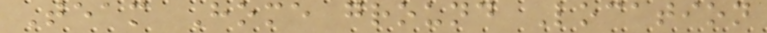Team Home ground Location
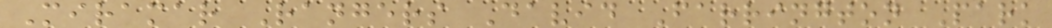Miramar Rangers David Farrington Park
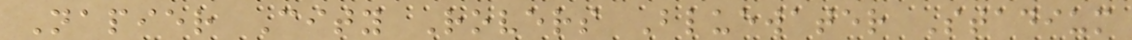Napier City Rovers Bluewater Stadium
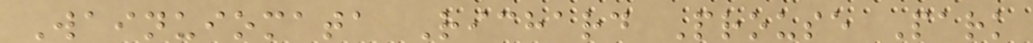Wainuiomata Richard Prouse Park
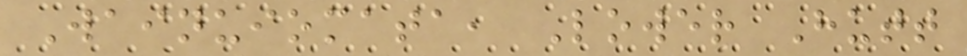Wainuiomata, Lower Hutt
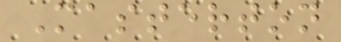Masterton
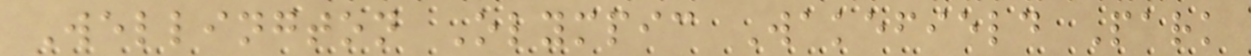Wellington Olympic Wakefield Park
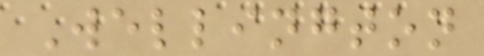Wellington
